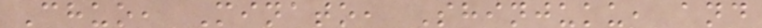Chuo, Minato, Shinjuku, and
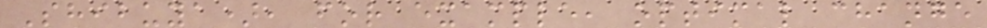Shibuya), for example, optimal change
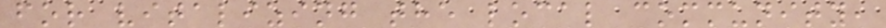for vitalizing the local community,
